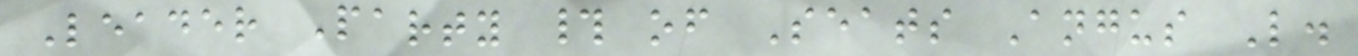Leader Party # of Seats Angus L.
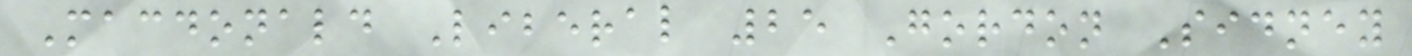Macdonald Liberal 25 Gordon Sidney
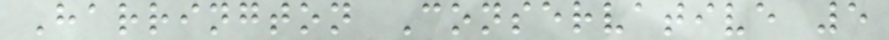Harrington Conservative 5
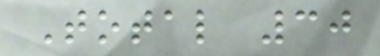Total 30
